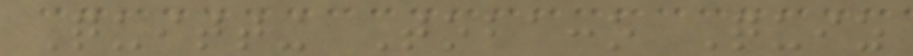Quitting Tobacco Quiz
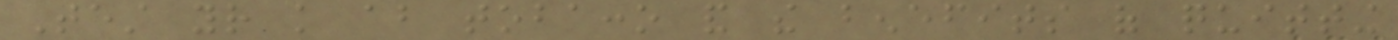Test your knowledge about tobacco and the benefits of quitting
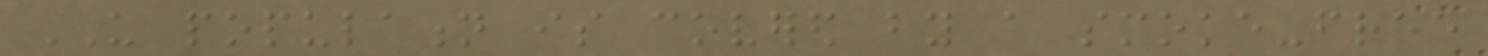US population is covered by a smoke-free
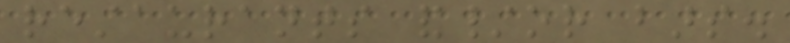restaurants and/or bars.
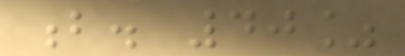b. 40%
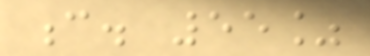c. 55%
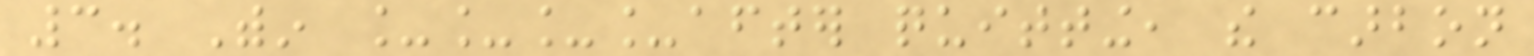3. Within ____after quitting, the carbon
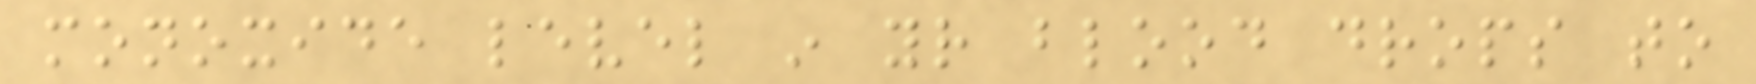monoxide level in your blood drops to
